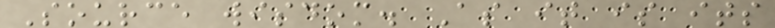Source wisdom. As it is its
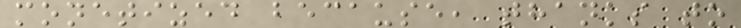monetized because, thanks to
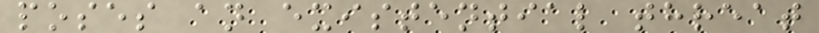poses an existential threat
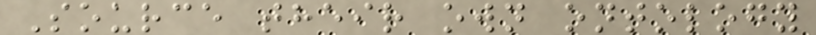Source their own ontology
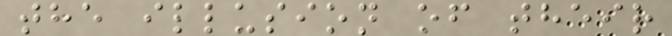the illusion of their
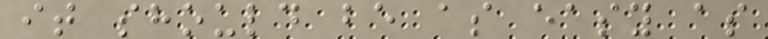it should be as easy as
